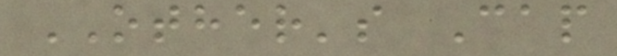OTHER's Cap
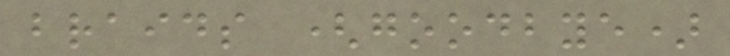braids (goodbye)
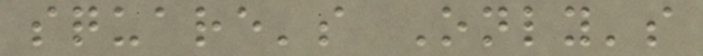square's Only's
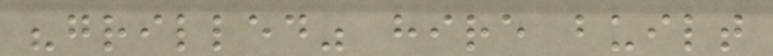"grilled" hire built
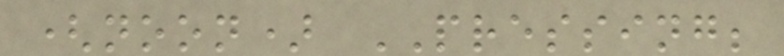(noon) PRESSING;
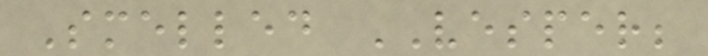Smelled VESPER;
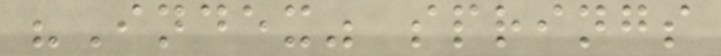"Index" springs
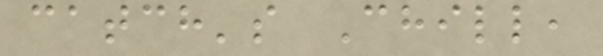catch's Chill,
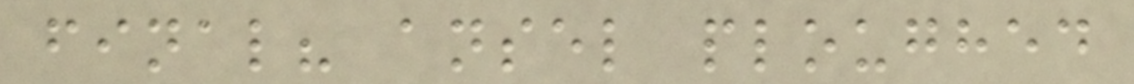final? ansel ploughed
